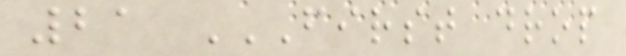21 FIRST DROP
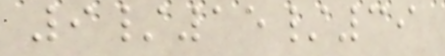9/15/39
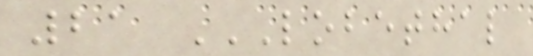21 LOBETHAL
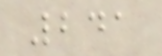241
